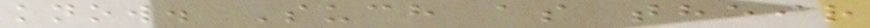know. Such as their
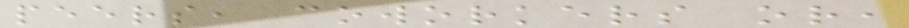peers, coworkers or,
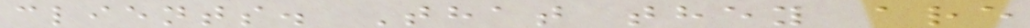clients. That they are
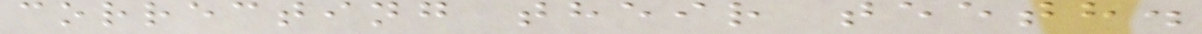correcting their teeth.
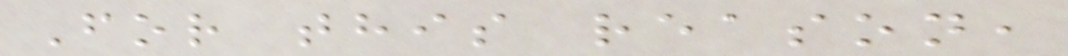For this reason,
